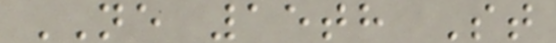NE 15th St
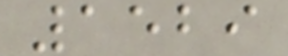1529
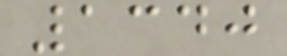1340
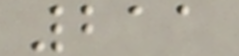211
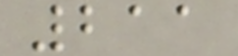211
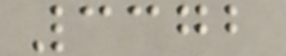3372
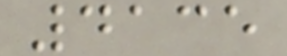4135
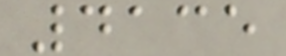4135
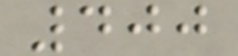400
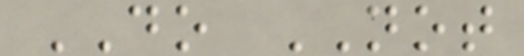DO NOT
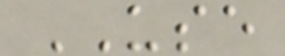USE
